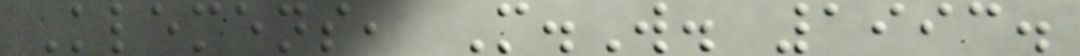Klemens, M.W. 1993.
